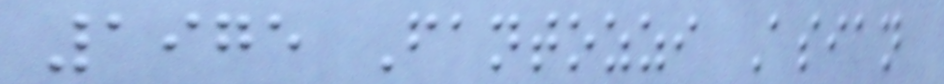1975 Fantozzi Asian
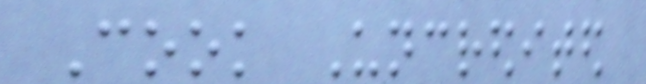Cook Uncredited
